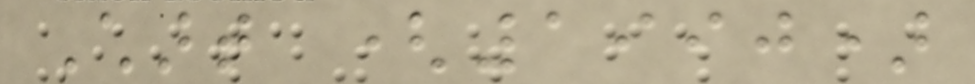Chart (1990)
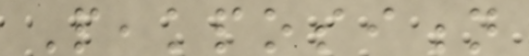Peakposition
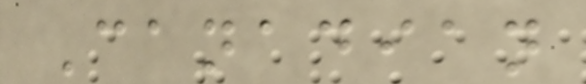Canadian
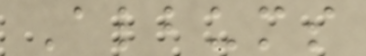Albums
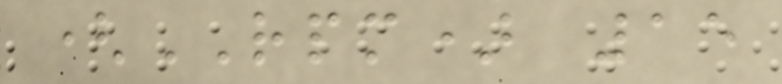(RPM) 15
